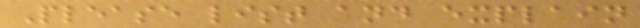Please list and explain
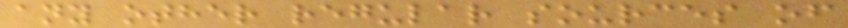any other regular sources of
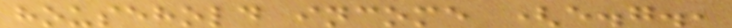household income (e.g.,
